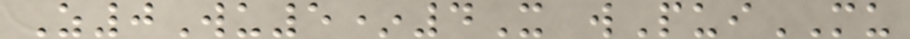Z0Wu5*4X wPuiMU
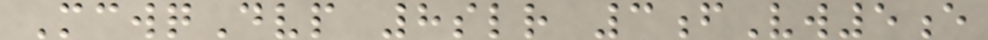McwqDvp 8slr 3fVw5e
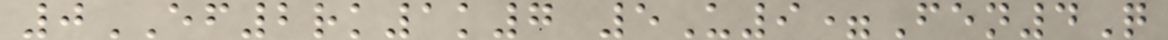0EF2rk1k7 5U9=Fen4Q
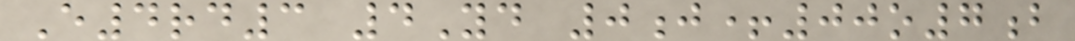E4rd3 4Yd 0j+00o7b
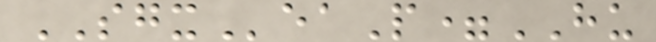SGXeaP=HU
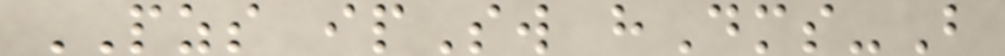PZS ipSw hDms-B
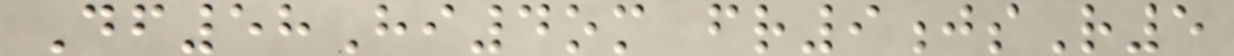Df58Hi4om fr9jsR5
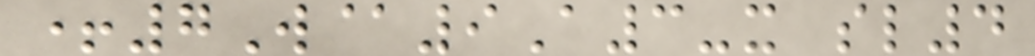+7W@9A3-x sl4
